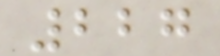227
